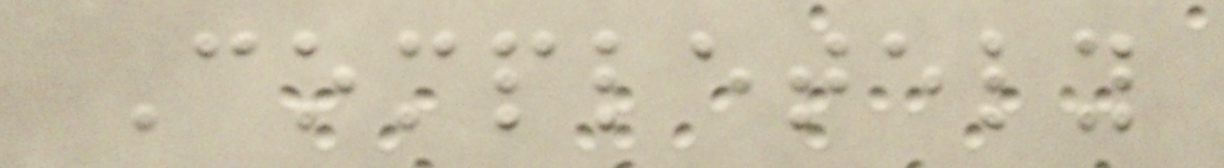Completely
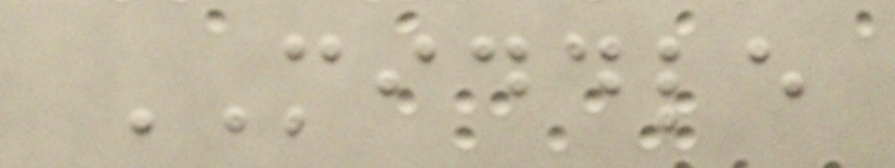MIDDLE
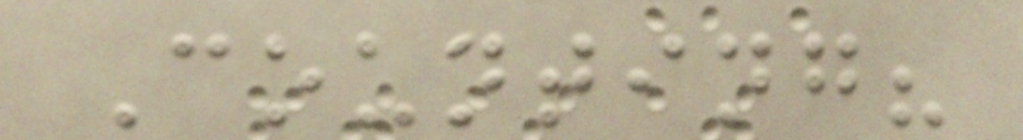Counting?
